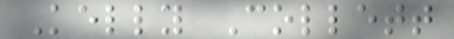Kelly Collett
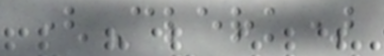(Clerk)
